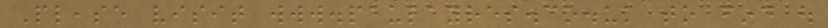Please visit www.paulayres.co.uk to find out
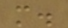more.
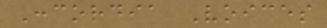Concordia Voices
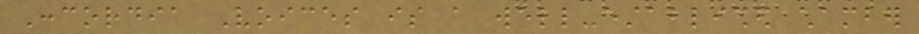Concordia Voices is a well-established chamber
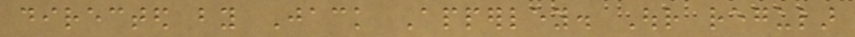directed by Jack Apperley. Our regular
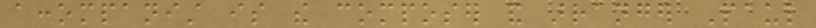accompanist is the composer and arranger Paul
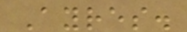Ayres.
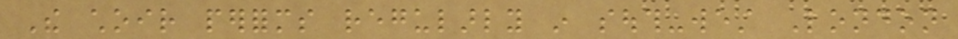The choir performs regularly in south-west London
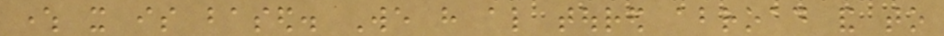where it is based. We have also toured abroad and to
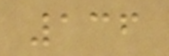136
